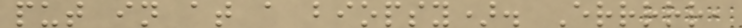put in at a biopsy). Errrrr,
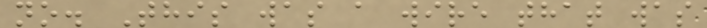no. This was a wire that was
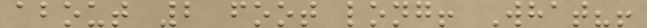about 2 foot long! What?!
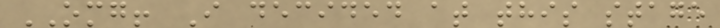OMG! I decided at this stage
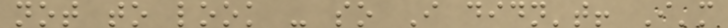not to look - so I didn't! I'm
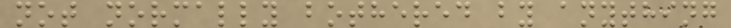not normally bothered by anything
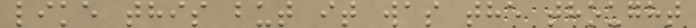like this but it was the thought
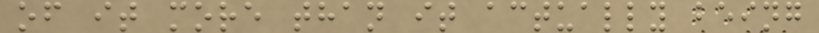of it more than it actually being
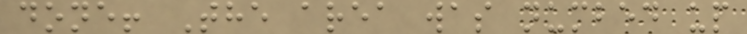done! The area was numbed up
